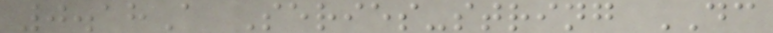0.18A Series-string DC
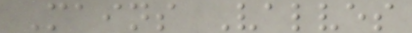Mains Valves
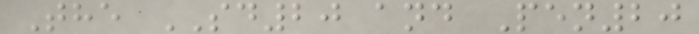The SD20 and Pen20
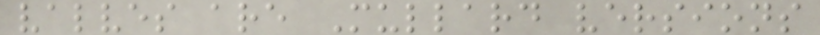valves are Mullard versions
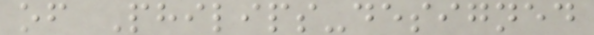of Philips-designed
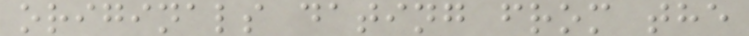originals dating from the
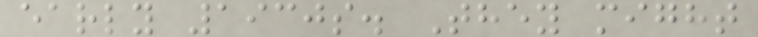early 1930s. They might
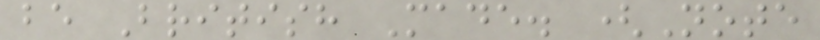be British Made. (Note
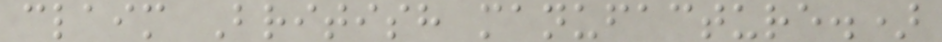claim British manufacture.)
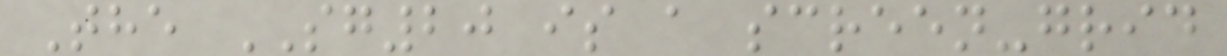The SG20 is a screen-grid
